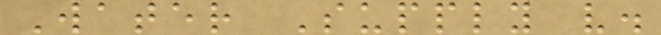Water Supply v.
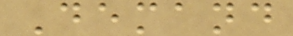Demand
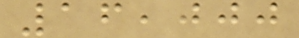16,000
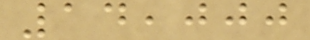14,000
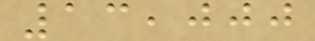13,000
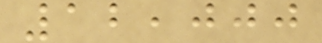12,000
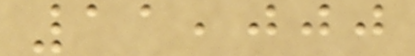11,000
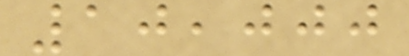10,000
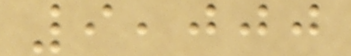9,000
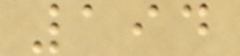194
